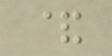&
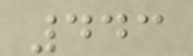443
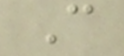C
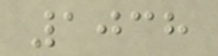1038
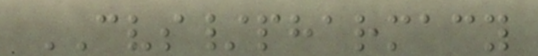CVS/pharmacy
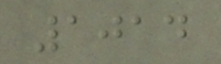1014
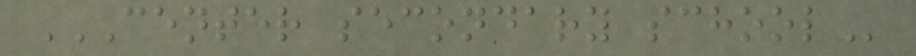CENTER SECONDARY SCHOOL
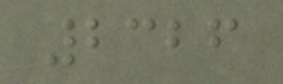2326
